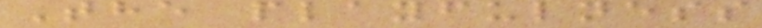The playfulness
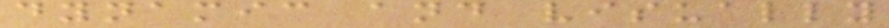dynamic and visually
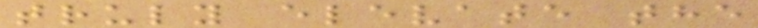truly elevate the
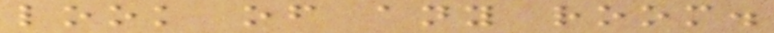look of any room.
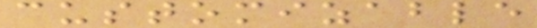customizable
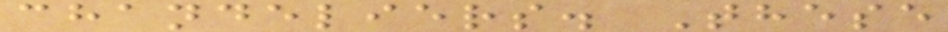chandeliers. These
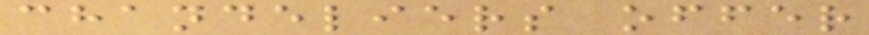chandeliers offer
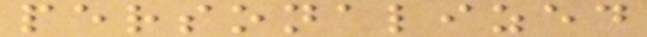personalized
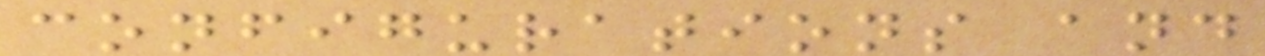configurations and
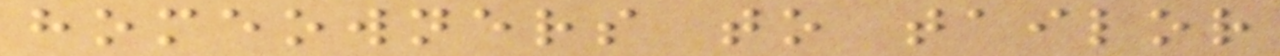homeowners to tailor
